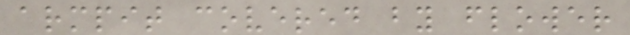armpit covered by flower
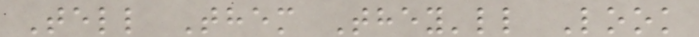Tell Them They'll Look
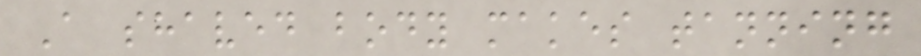A shaved body makes tanning
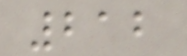212
